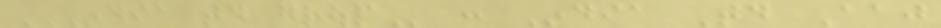INDIA TODAY GROUP : India Today Aaj
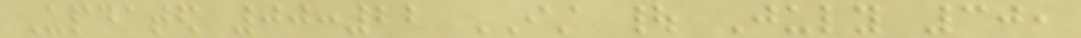Updated 00:22 IST | July 30,
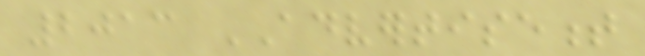2013 ADVERTISEMENT
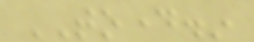TODAY.in
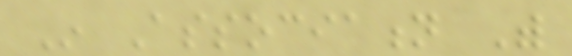In Association With
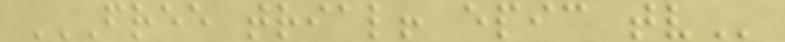FREE TRIAL! EPIC TV
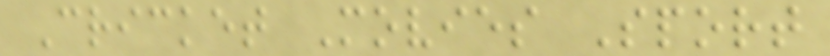Cricket Movies Sport
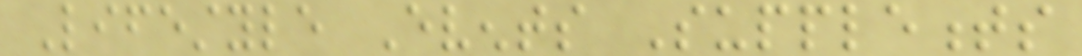Lifestyle Events Supplements
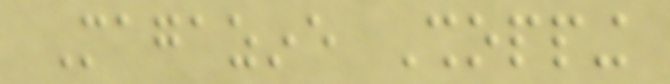Magazine Shopping
